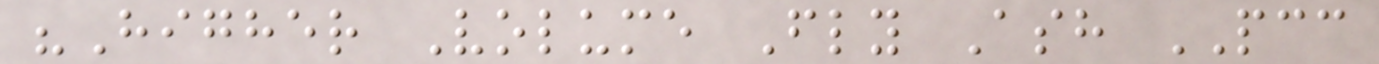"Higher Volume Fly Ash PCC
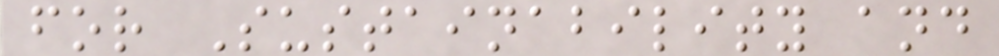for Sustainability and
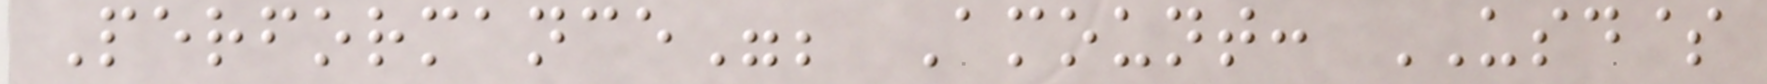Performance"; Amount: USD$
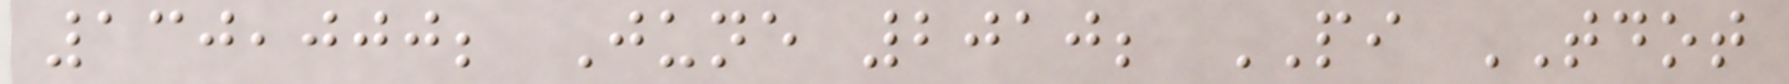130,000; June 2010; PI TDOT
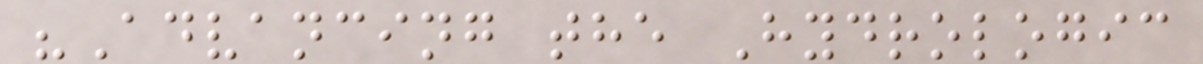"Advancing the Hydrologic
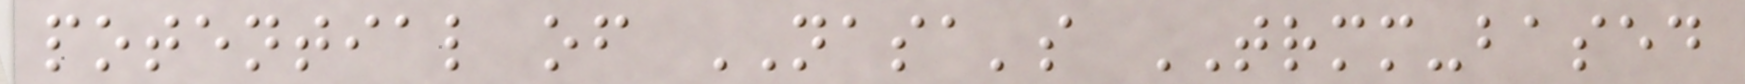potential of NASA's TRMM-based
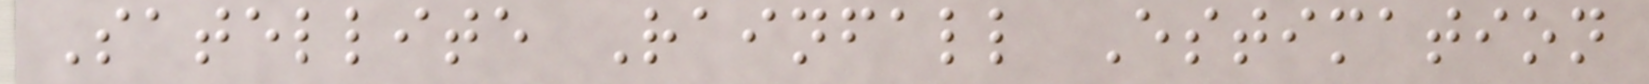Satellite Rainfall Estimation
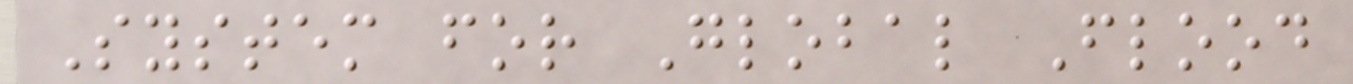System for Global Flood
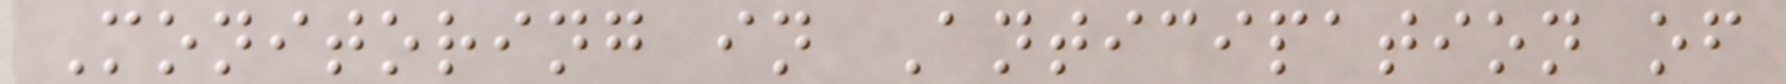Monitoring in Anticipation of
